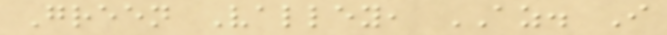Green Valley, AZ. I
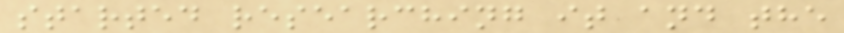started researching it and the
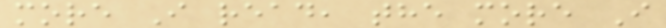more I read, the more I
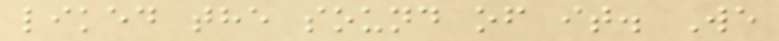liked the sound of it. We
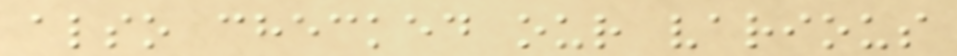also checked our various
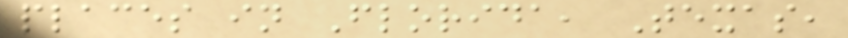places in Florida, Texas,
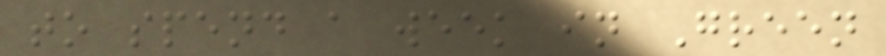to spend a week in Green
